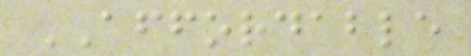AFFORDABLE
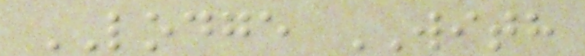LODGE WITH
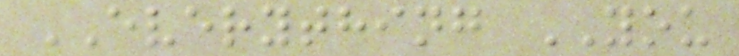EVERYTHING YOU
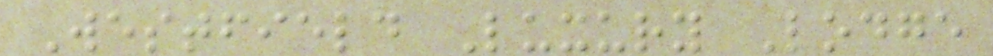Westfield Luxury Lodge
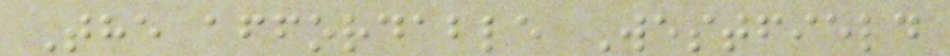The affordable Westfield
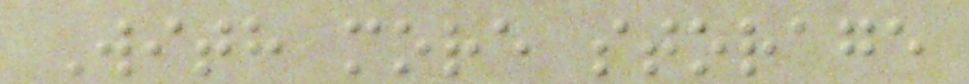With more storage
